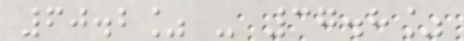60.2% - 37.8%
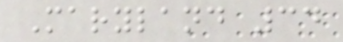Maryland 34
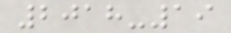2018-19
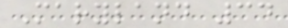Maryland 34
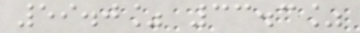59.0% 33.3%
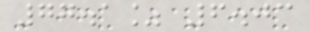77.1% 6.03
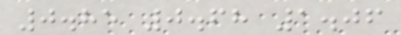0.85 0.68 1.06
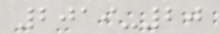2019-20
